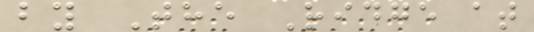by The Ridge at
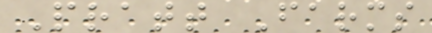Pratt Farms
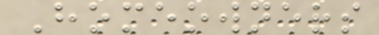Homeowners
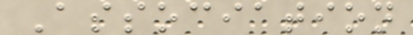Association
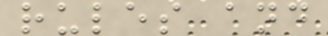rules and
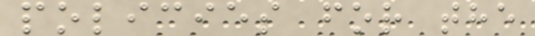policies for the
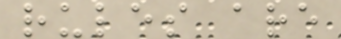rules are
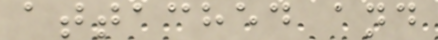attached and
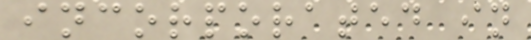incorporated in
